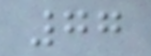77
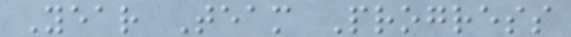Year Team Progress
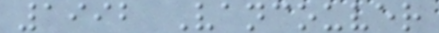1992 Vancouver
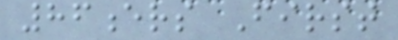86ers First
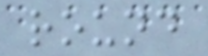round
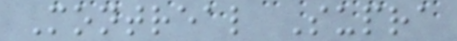Montreal Supra
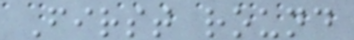First round
